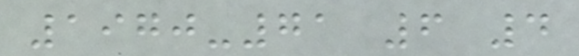1970-71 6 4
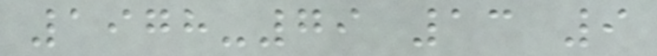1978-79 13 9
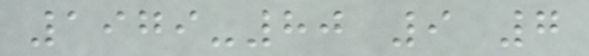1979-80 9 7
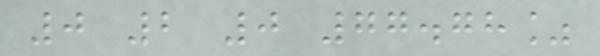0 2 0 77.78%
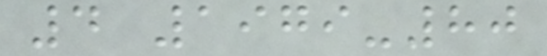4 1979-80
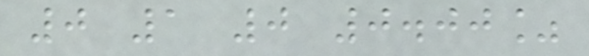0 1 0 0.00%
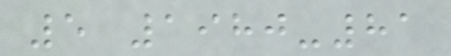5 1980-81
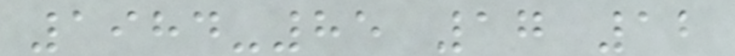1984-85 17 12
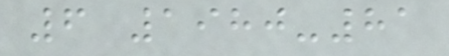6 1980-81
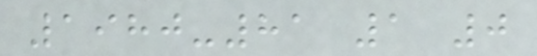1980-81 1 0
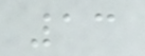13
